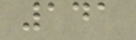141
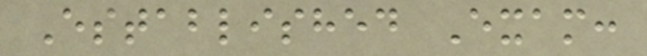Established Exam:
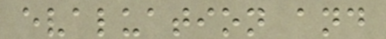evaluation and
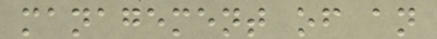management of an
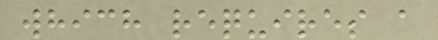which requires a
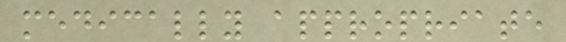medically appropriate
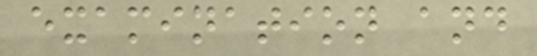examination and
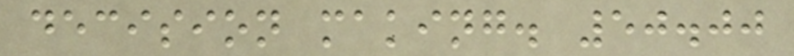decision making. 50.00
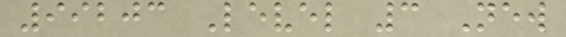99203 Level 3 New
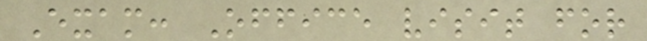Exam: Office visit for
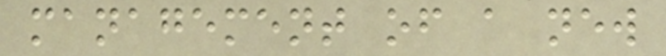management of a new
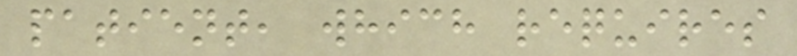patient, which requires
